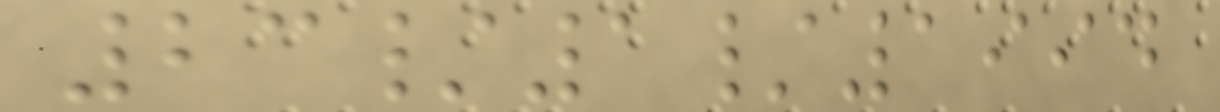23/1/1994
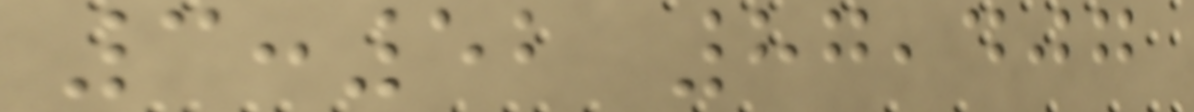3:52 87,407
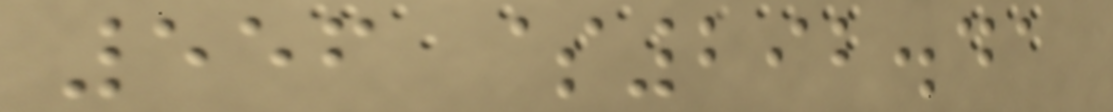556 $292.41
